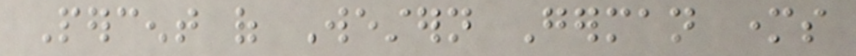Percent of Western German mothers
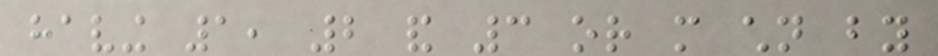having 1, 2 and 3 or more children by
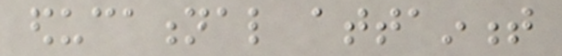educational attainment
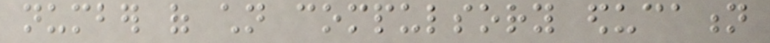number of children compulsory education
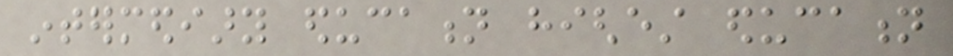intermediary education highest education
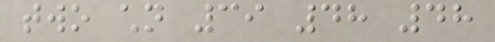two children 39 48 48
